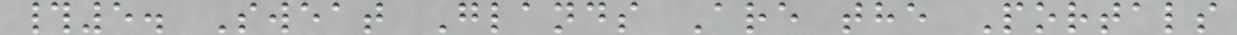#5. Sweat Glands Are the Portals
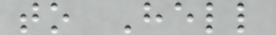to Hell
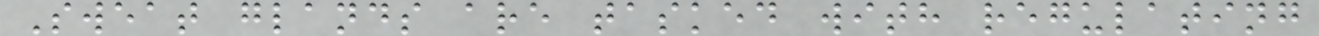Sweat glands are tasked with regulating
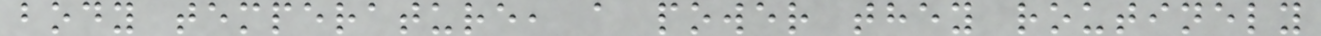body temperature, a power they routinely
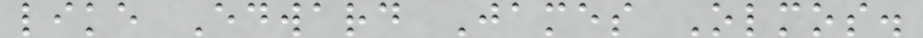like Edward James Olmos.
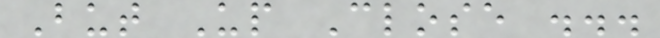But Up Close ...
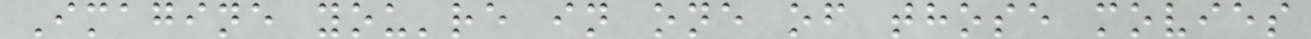Imagine you're in one of those movies
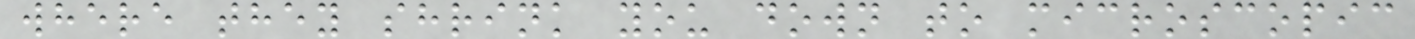where they shrink you down to microscopic
